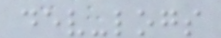dev-logs
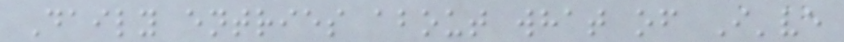Daily entries about what of I've
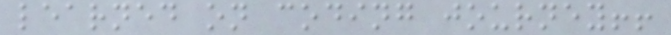learned on coding journey!!
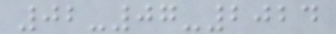02-07-2024
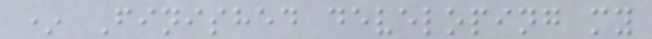* Finished developing my
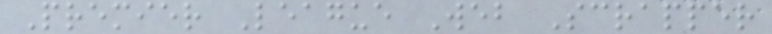Premier League Web Scrapper
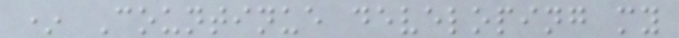* Countinue developing my
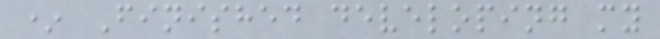* Finished developing my
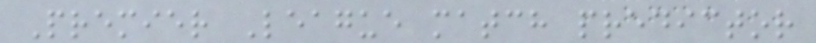Premier League match predictor
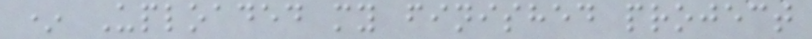* Uploaded my finished project
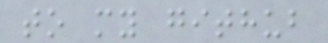to my github
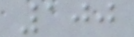100
